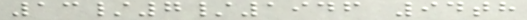13/7/1946 94th
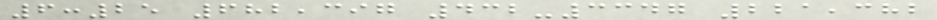6:25 682,397 432-3347 221,382
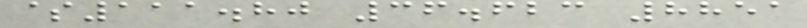$111.80 36.623 8851
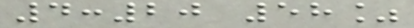4:20 58%
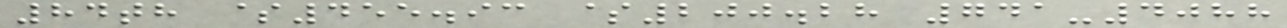84th $455.93 $200.28 741-4088
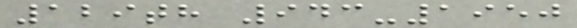129th 943-1950
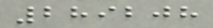289208
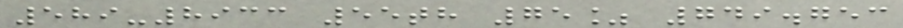589-8933 55th 75% 749.753
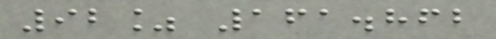92% 161.862
